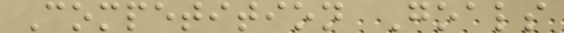Competition Goals
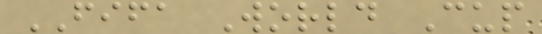FIFA World Cup
